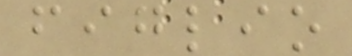figlio
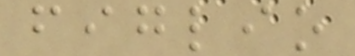figlio
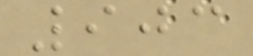903
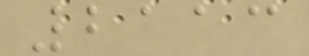2113
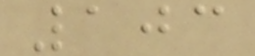103
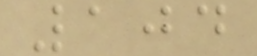104
